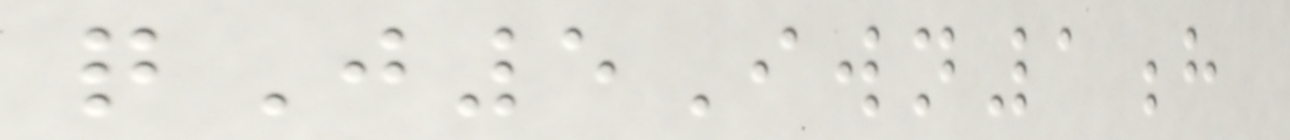qJ5Iwn1h
